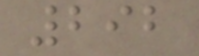292
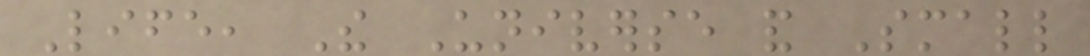Life, The Universe and Small
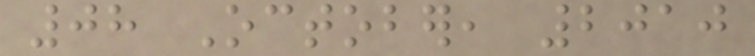08 October, 2010
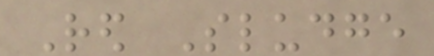Red Sludge
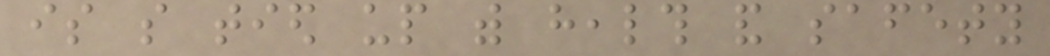is so tied up with health and safety
